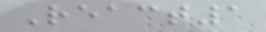React1
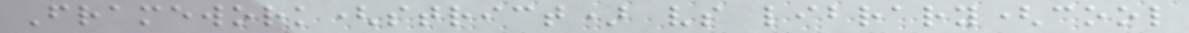Framework(strict) vs library(cool
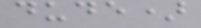dude)
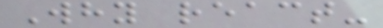Why react-
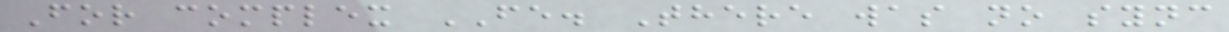For complex FE. There was no sync
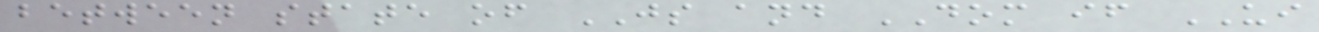between state of JS and DOM if UI
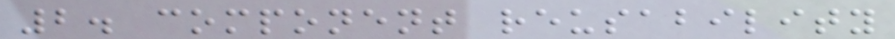2. component reusability
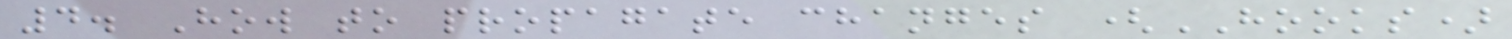4. How to propagate changes (HOOKS)
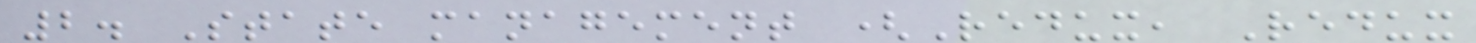2. State management (Redux, Redux
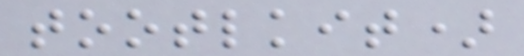tootlkit)
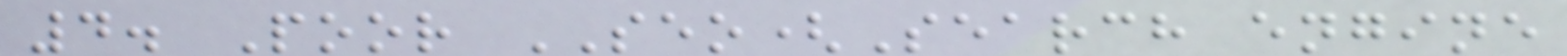4. Poor SEO(Search engine
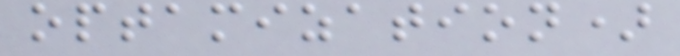optamization)
